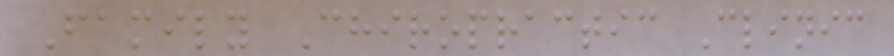Family Chiropractic Clinic
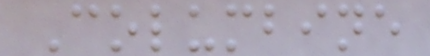Columbine
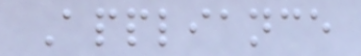Appliance
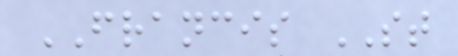FRANCIS ST
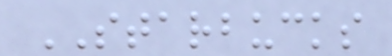STARBUCKS
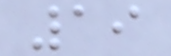19
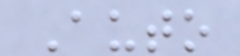Auto
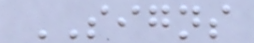SIGNS
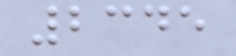2345
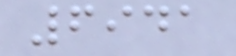6941
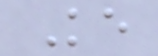Ke
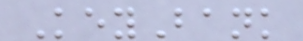KeyBank
